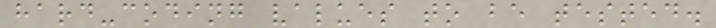hard-coding values to be tested.
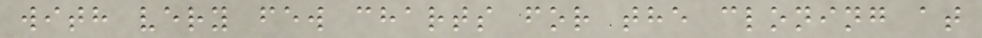with very few charts for the cloning at
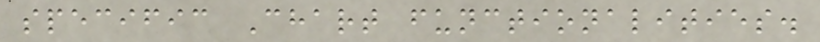specific Chart functionalities.
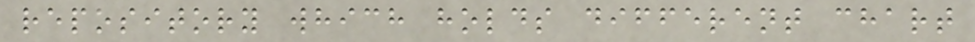repository which holds different chart
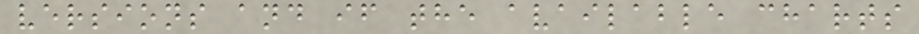versions and if the available charts
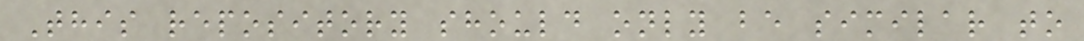This repository should only be similar to
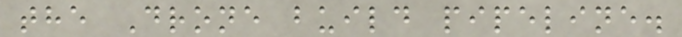the Drone build pipeline.
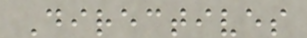Directives
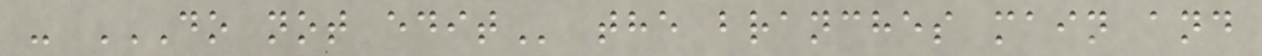- DO NOT EDIT the branches main and
